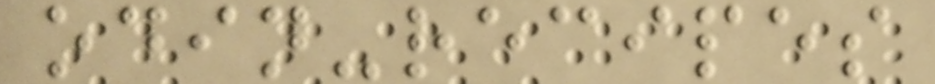odin-recipes
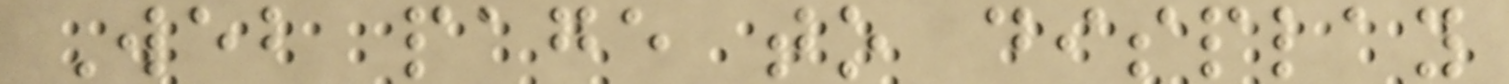Web page to display
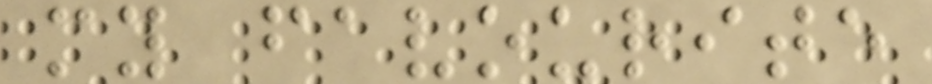my favourite
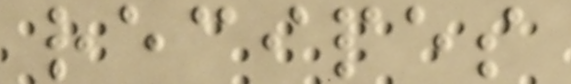recipes
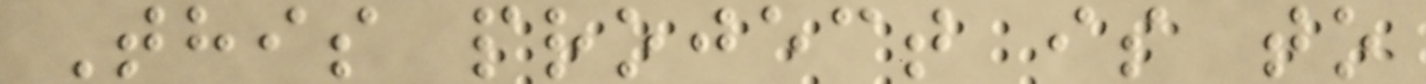This project is to
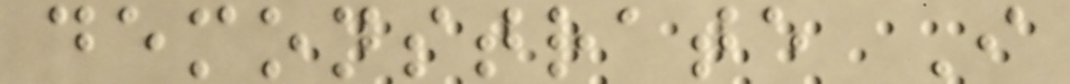demonstrate I
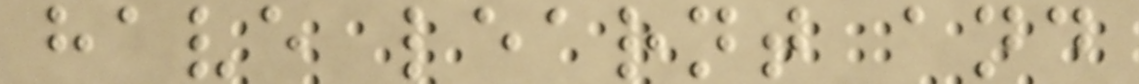have learnt and
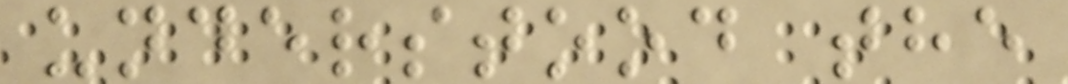understood the
